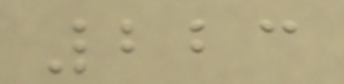223
